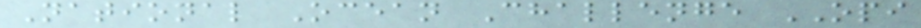National Ocean Challenge OPI
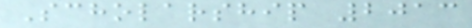Scholarship 2013
